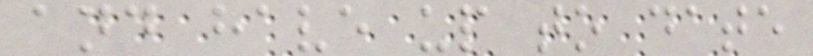and have up to date
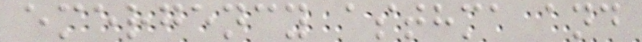emergency asthma and
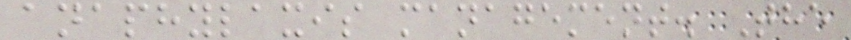anaphylaxis management. The
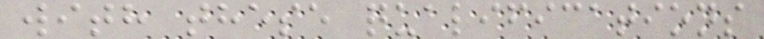with these qualifications
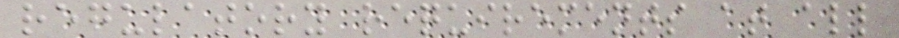regulatory requirements at all
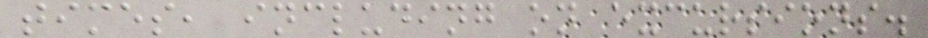times, including on excursions.
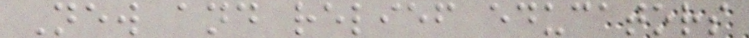New and relief educators
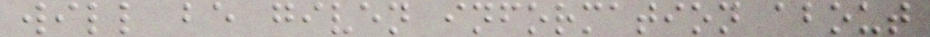will be given information about
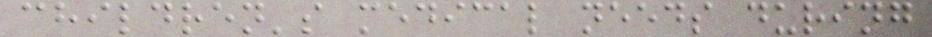children's medical needs during
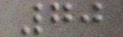70
